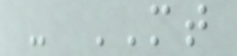- MT
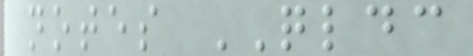notes QLDC
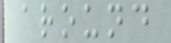around
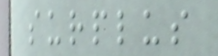surplus
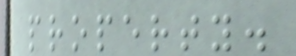property.
